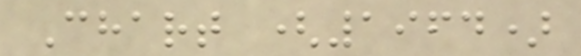Chart (1964)
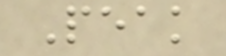Peak
